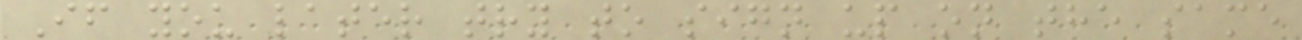If you later try to sign up on the same
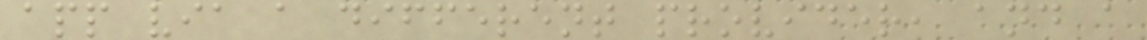app via a different provider, and a
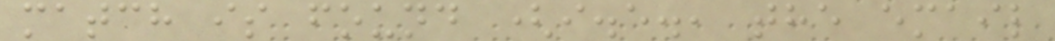match is found (i.e., the email
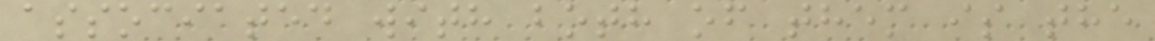associated with both of them is the
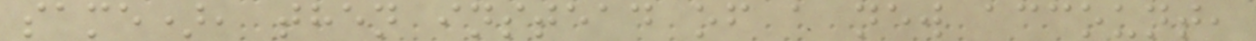same), then instead of a new account,
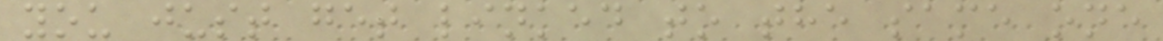you just get linked to the same one
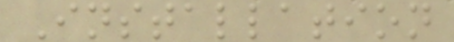Installation
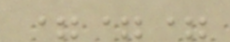===
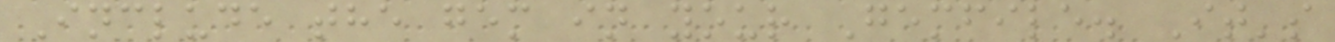Include the gem in your Gemfile. It's
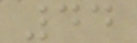44
